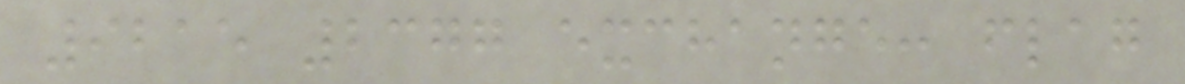9215 2377 exchange: flag
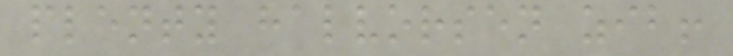plenty halvorsen zib!
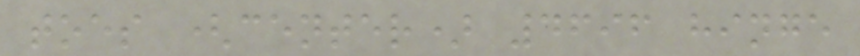toes (center) 4696 hinge
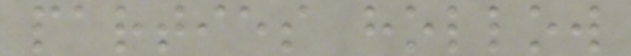parties hollow
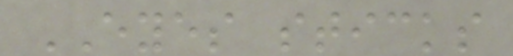EYES sticks
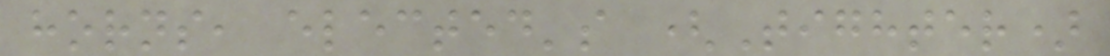horns, elected's (Tighter)
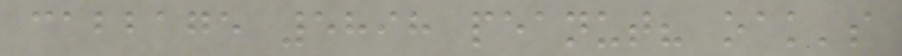cabbage 5898 peanut? oak's
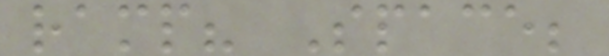ramp? Space;
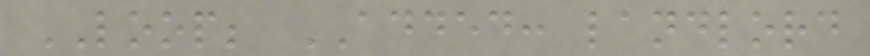LOOP; ADDED: landlord
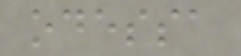odessa
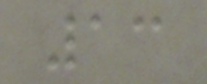13
